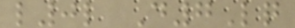l0l D7Lq
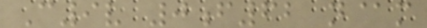C9v 0f62 n@m
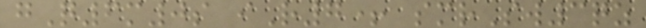gQ6m0s iR7+ smrSw3qz
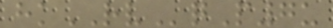hkRVqP7u
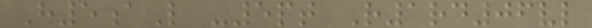H5aL -5pt R1rd06vl
